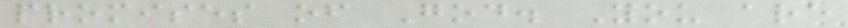promises of God. You are
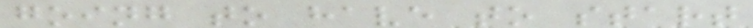going to have to start
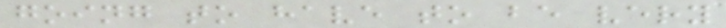going to have to be very
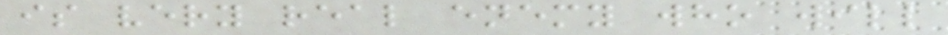is very real enemy who will
